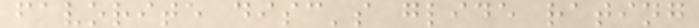favorite disc's glide rating
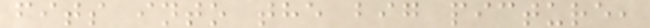fits into the big picture,
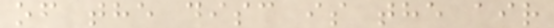of the disc is the air
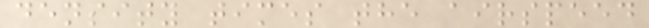density times the airspeed
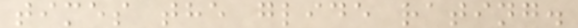times the glide rating.
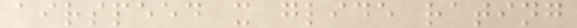airspeed x glide rating
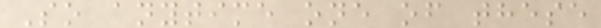So anytime one of these
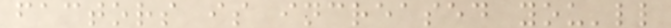factors is increased you'll
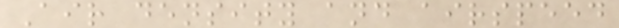Air density and airspeed
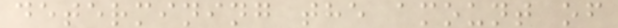determining the amount of
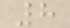8
